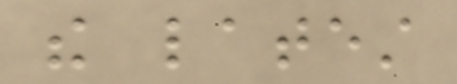the latest
